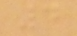4
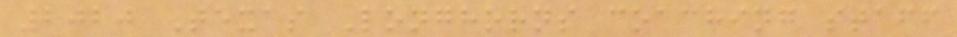2020 Texas Longhorns coaching staff
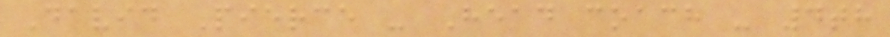David Pierce - Head coach - 4th
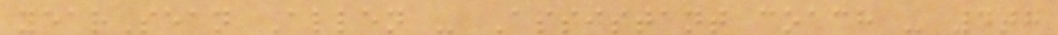yearSean Allen - Assistant coach - 4th
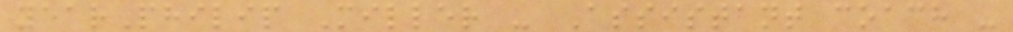yearPhilip Miller - Assistant coach -
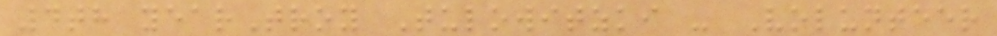4th yearTroy Tulowitzki - Volunteer
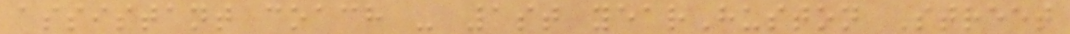assistant coach - 1st yearHuston Street
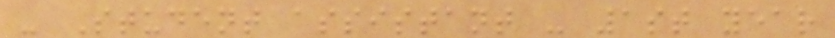- Student assistant - 1st year
